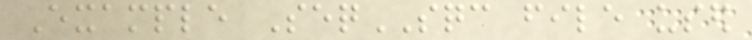Example SeqSQC file used
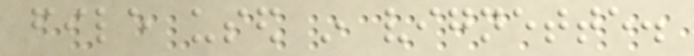file used in vignette.
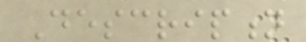Description
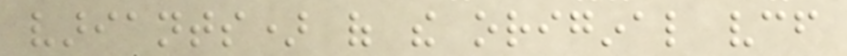variants) of the original vcf
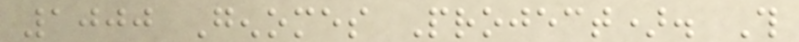1000 Genomes Project). This
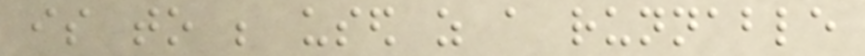is to be used as a runnable
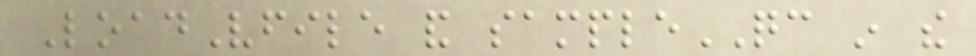LoadVfile and sampleQC in the
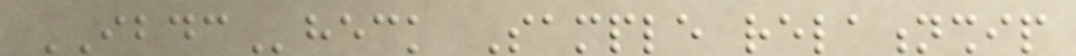IBDCheck Sample relationship
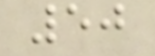50
